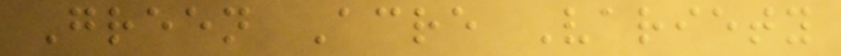Green Acre Variety
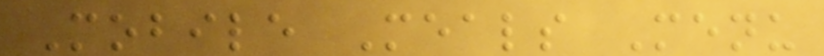Mobile Meals Menu
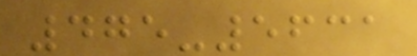475-5631
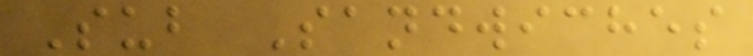Sub Sandwiches
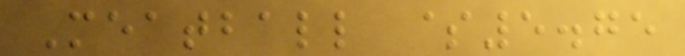Meatball $5.75
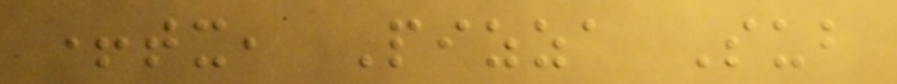+tx, Pizza Sub
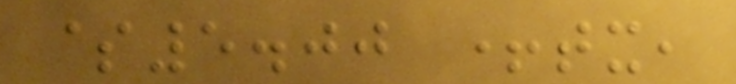$5.00 +tx,
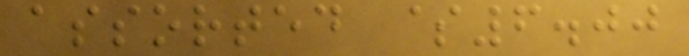assorted $6.00
